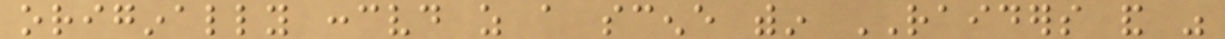originally conceived as a scene within RAIDERS and was
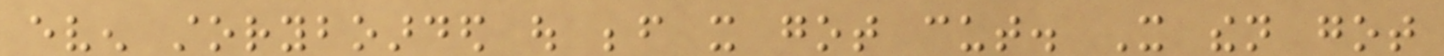even storyboarded out before it got cut. It then got
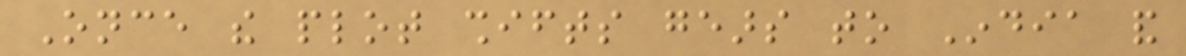Once the plot shifts gears to India and
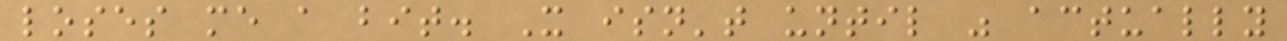loses me a bit. It isn't until was actually
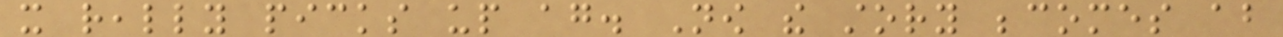it really picks up again. Now the story becomes about
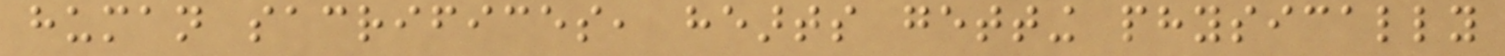human sacrifices, hearts getting physically
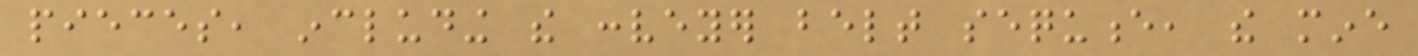pieces, including the conveyer belt sequence, the mine
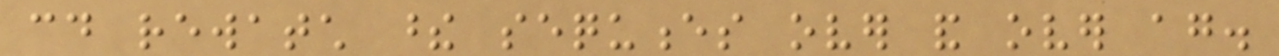could rewatch these sequences over and over again.
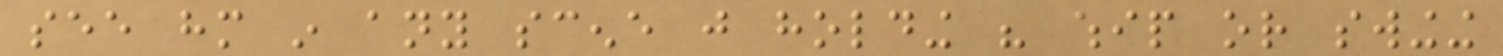see him in any scene just holding his whip or swinging
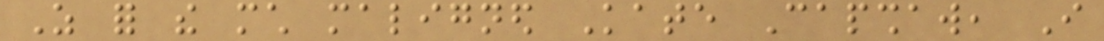As for the much maligned Kate Capshaw, I
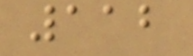112
